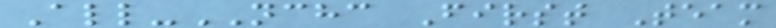All-NCHC First Team
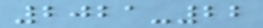2021-22
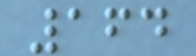164
